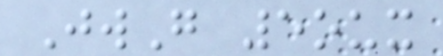JwG 5oux
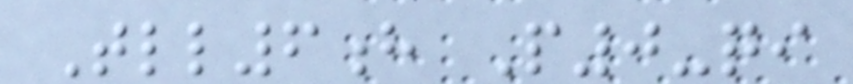Tll6h P0-qi
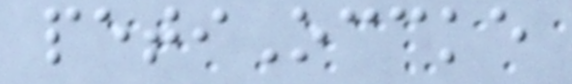petiOccke
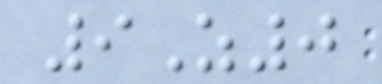9Z0
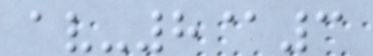av-8@3
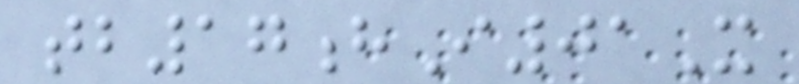tb17hI01X
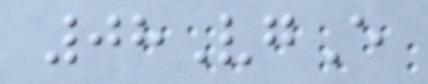08VgE
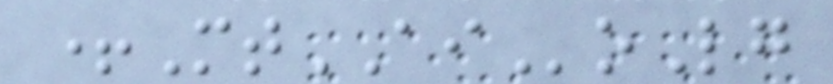+MtAIoLg
